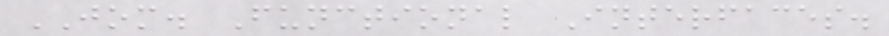JOM. Functional Interfaces.
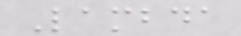Lambda
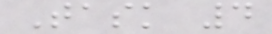Task 4
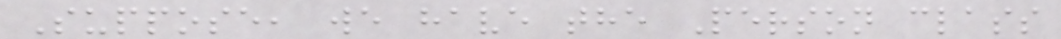Suppose, we have the Person class
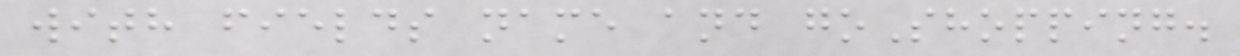with fields name and goShopping.
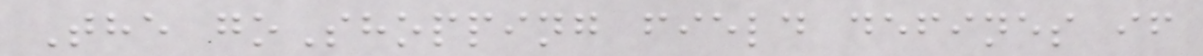The goShopping field defines if
